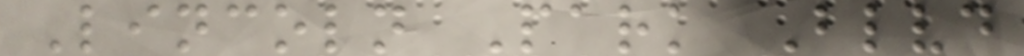Lincoln Park Blvd
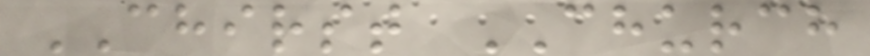CHIRST CHURCH
